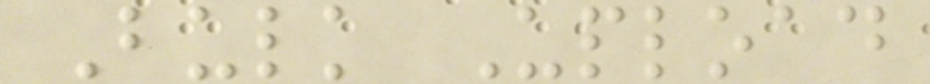Bulk Upload
